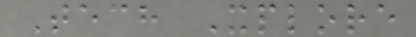Tech Xplore
